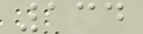134
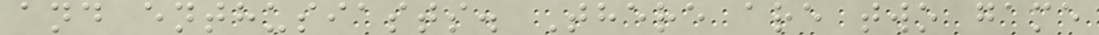and enthusiasts. There are two game
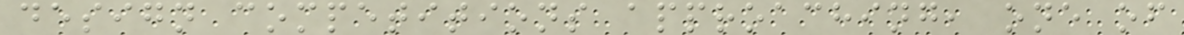design competitions approaching, one of
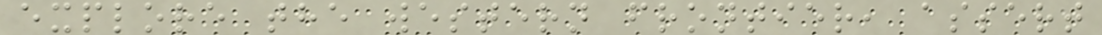explore the western frontier, assert
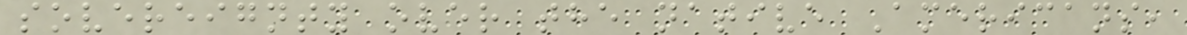sovereignty over the native Americans,
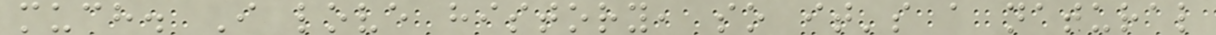much. I love history, so it's a natural
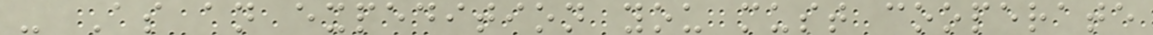- As an expedition you must cooperate
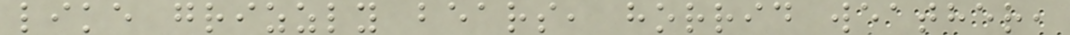like grizzly bears, horrid weather,
